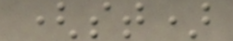(st)
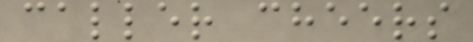caller cheers
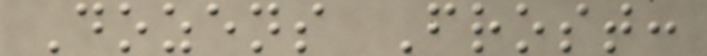Dozens Frost:
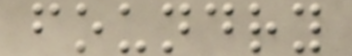foundry
